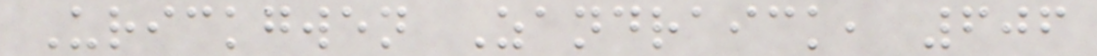Urickgwen Zandraick, 606
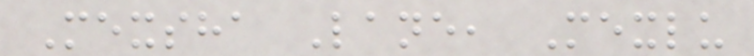Mexsha Lane, Mexlu
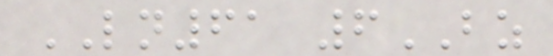LN61 6BZ
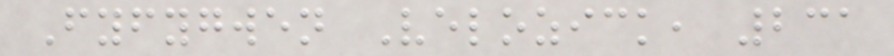Fyfygwen Velozick, 231
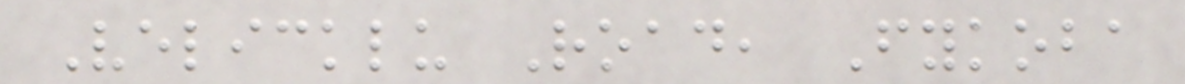Velicklu Road, Fykoba
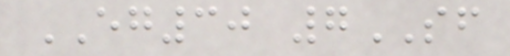EG30 7SF
